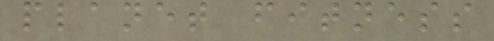planet fitness
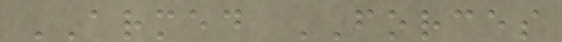ARMED FORCES
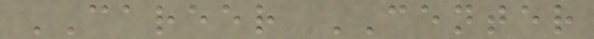CAREER CENTER
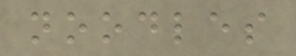noodles
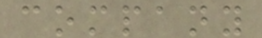company
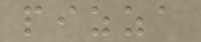pizza
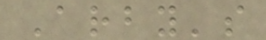Arby's
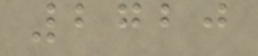2720
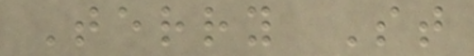Terry St
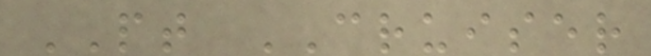PT CRUISER
